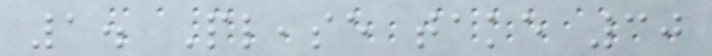1. Please take 30
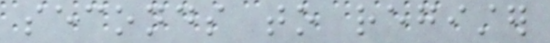seconds to register
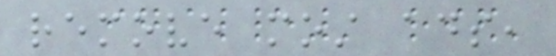remove most ads,
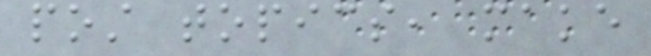post topics, make
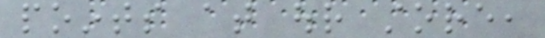points at our store,
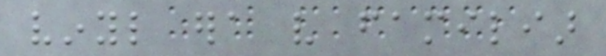vinyl era very familiar
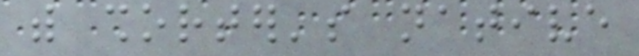with shorter's native
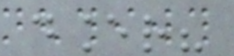dancer?
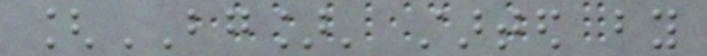[BG]' started by
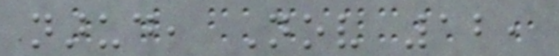narud, Nov 12,
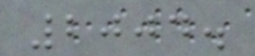2004.
